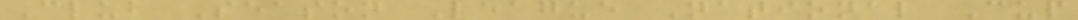Club Season League National Cup
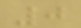0
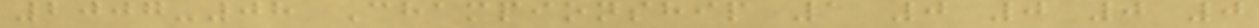2007-08 Championship 1 0 0 0 0
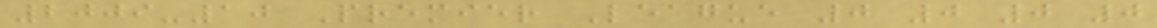2009-10 Premier League 0 0 0 0
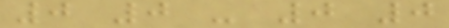0 0 - 0 0
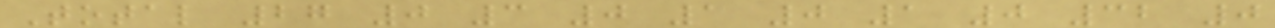Total 27 0 3 0 1 0 1 0 32 0
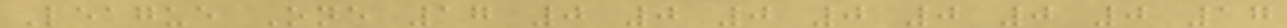League One 17 0 0 0 0 0 0 0 17
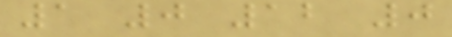1 0 12 0
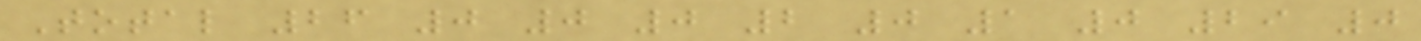Total 26 0 0 0 2 0 1 0 29 0
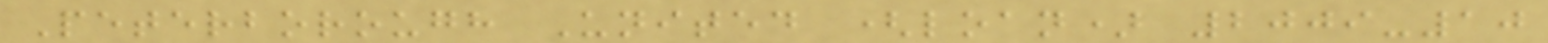Peterborough United (loan) 2009-10
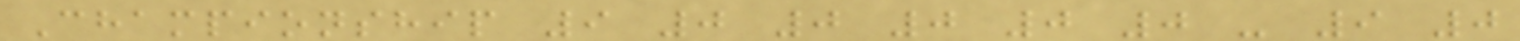Championship 9 0 0 0 0 0 - 9 0
